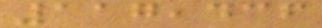117,436
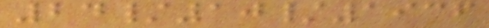24/10/1936
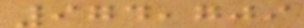974,709
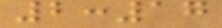2:17
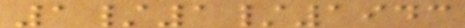1/1/1943
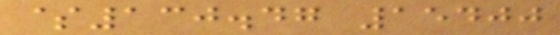$130.47 15400
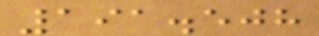191.508
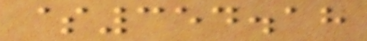$354.18
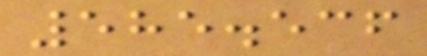585.536
